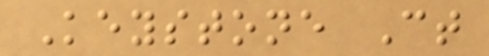Keystone Ct
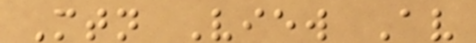Mtn View Av
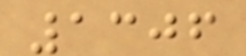1306
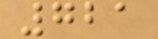721
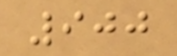900
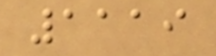1119
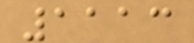1113
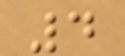4
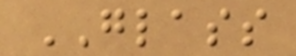GLASS
